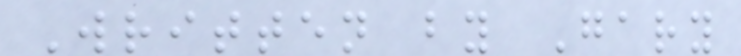Written by Gary
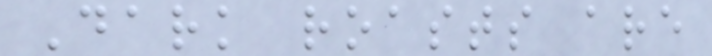Dark roasts are
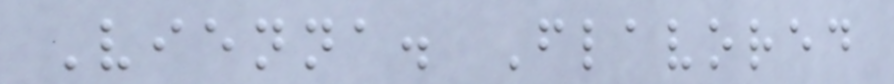Vienna. Flavored
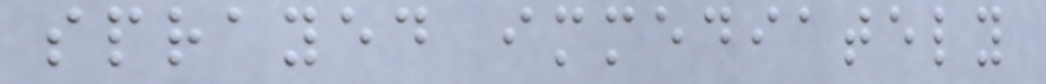sprayed immediately
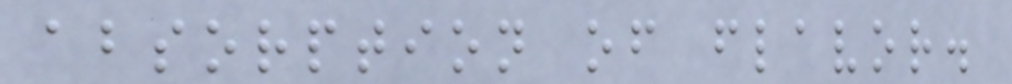absorption of flavor.
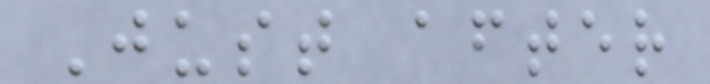Just after
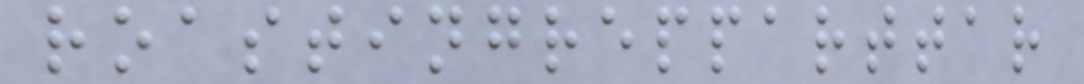roastingrepparttar
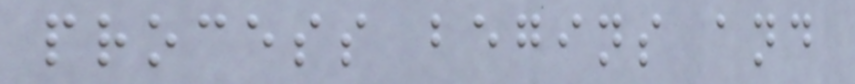process begins and
